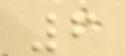6
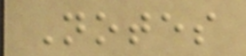Notes
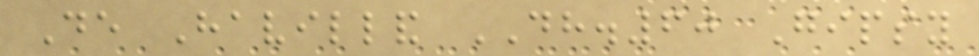De Havilland DH.60 Gipsy
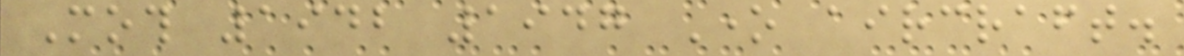Moth 1942 1947 One aircraft.
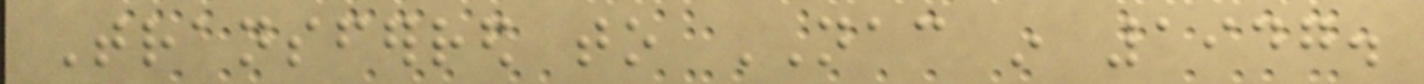Transferred to NAC in 1947.
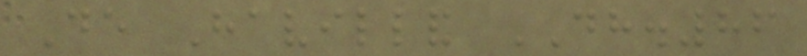De Havilland DH.86
